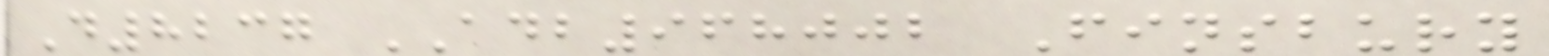D8237 ADB968002 Finsbury
